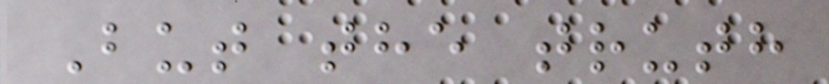But the truth
